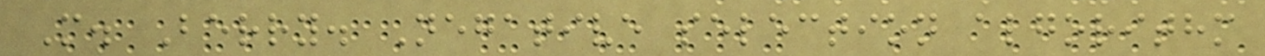M. Berry. Negative selection algorithm
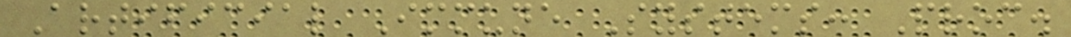Artificial Immune Systems: Proc.
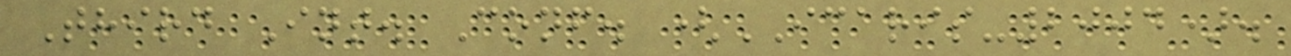Third Int. Conf. (ICARIS-2004).
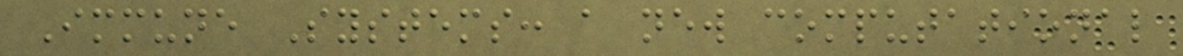Immune Systems: a new computational
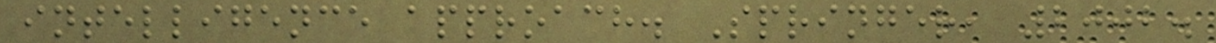intelligence approach. Springer, 2002.
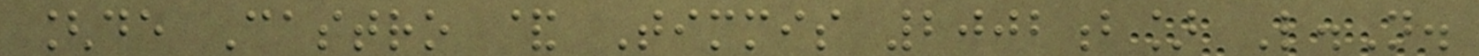[de Castro & Timmis 2002b] L.N.
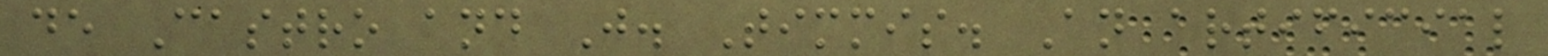de Castro and J. Timmis. An artificial
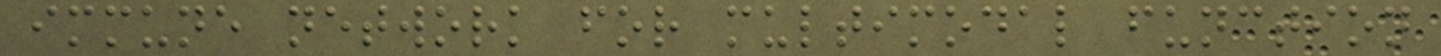immune network for multimodal function
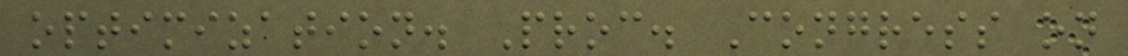optimization. Proc. Congress on
